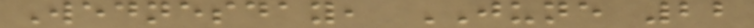Wednesday, JUNE 22
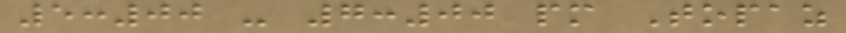5:00 - 7:00 pm Topaz
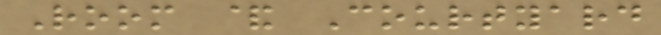Room & Courtyard
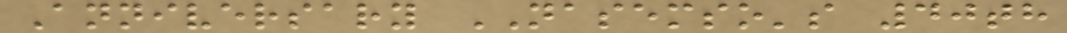Anniversary NASEMSO's 40th
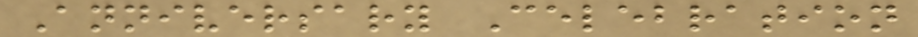Anniversary Celebration
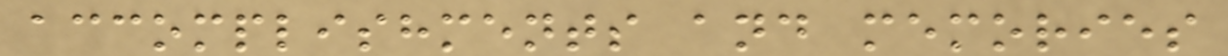accomplishments and memories
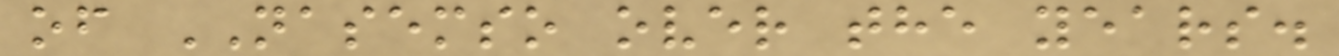of NASEMSO over the years.
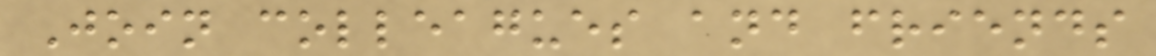Join colleagues and friends
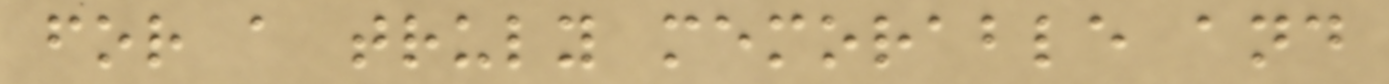for a truly memorable and
